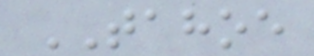TAHOE
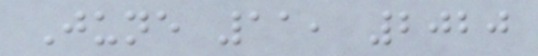June 11, 2020
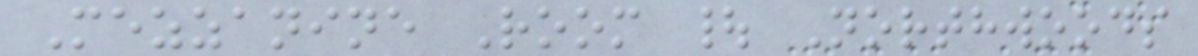Mezzanine Room | Northwoods
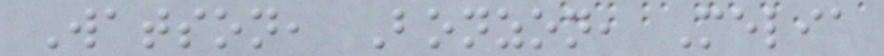Watson, Bonzon, Melia
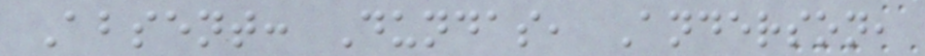Absent: Dundas, Anderson,
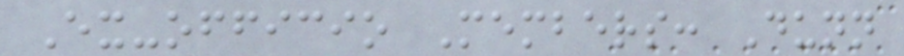Ex-officio Members: Dunn
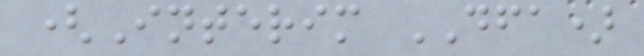(Interim DFA)
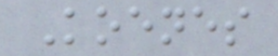Koenes
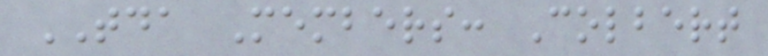TDA Members: Colbert
